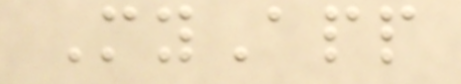MyApp
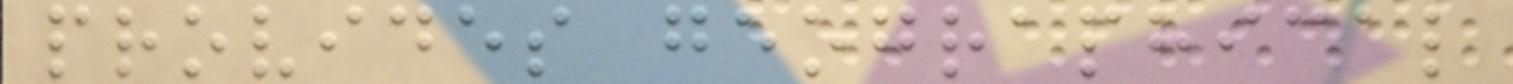provides geographical
